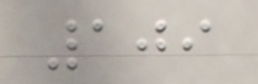109
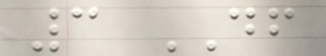3 DF
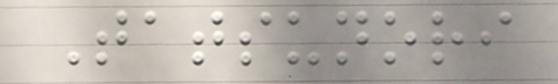Tatsunori
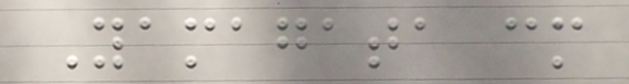Yamagata cm
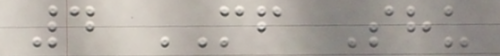4 MF Shu
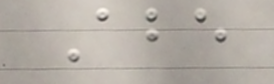Abe
